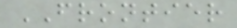FRONTIER
